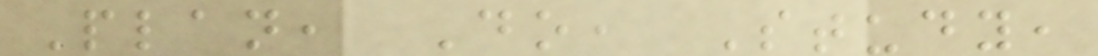Plan, Do, Study,
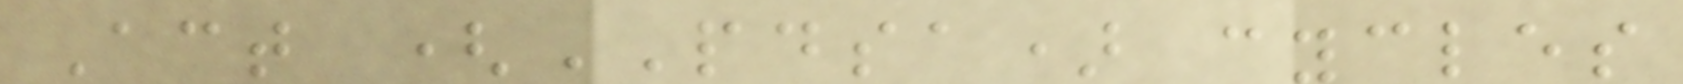Act (PDSA) cycles
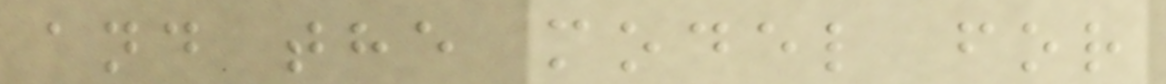and the model for
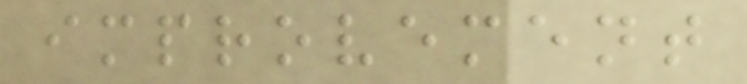improvement
